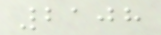2108
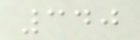340
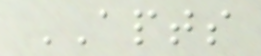APTS
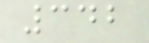342
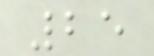25
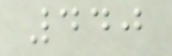440
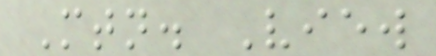Mtn. View
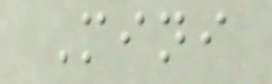Mini
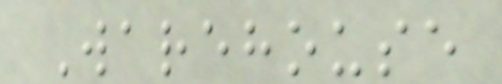Warehouse
